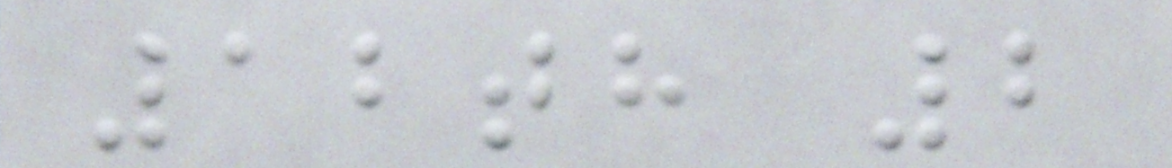12th 2
